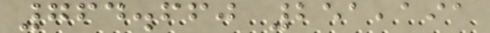764.660 251,191
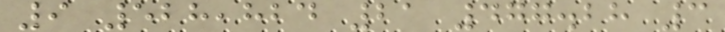9 528,824 21 477.28 3
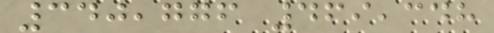340,776 469,348
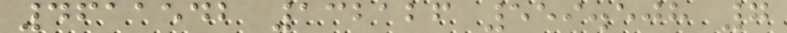4611542 132126 559.508 7
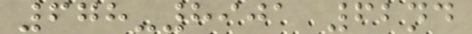678-8901 62nd
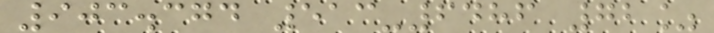903.374 513-6486 72%
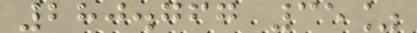280.767 35%
